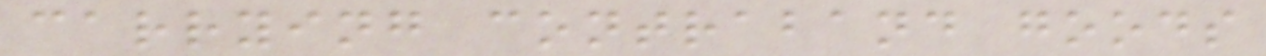carrying contraband goods
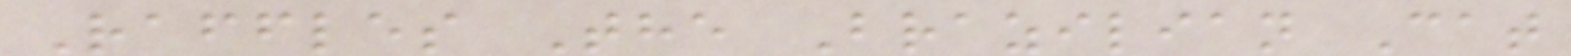Raffles The Brazilian Cat
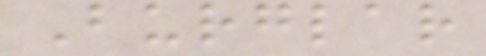Burglar
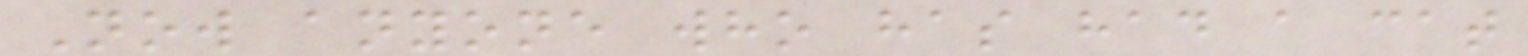Now anyone who has had a cat
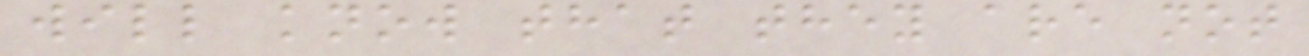will know that they are not
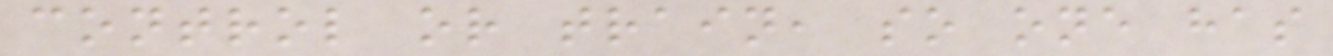control or train, so one has
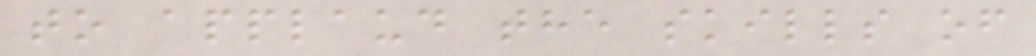to applaud the skills of
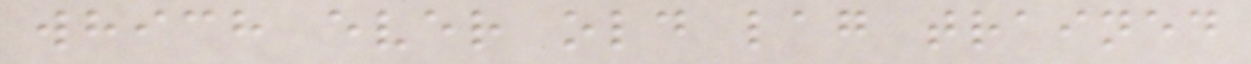which ever old lag trained
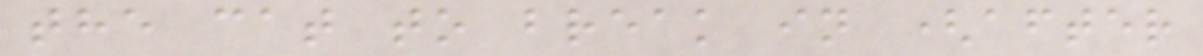the cat to break in (after
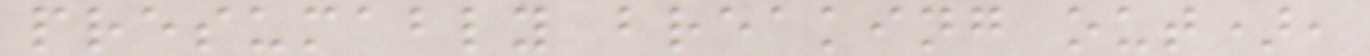presumably breaking out),
